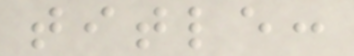title:
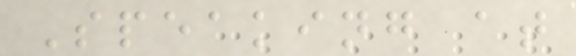Speaking at
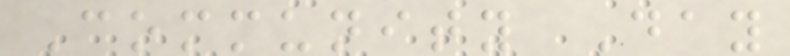Community Day
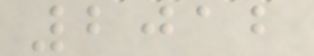2012
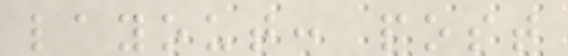layout: post
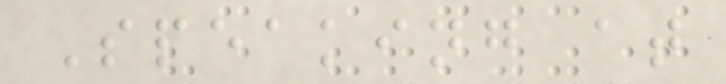Speaking at
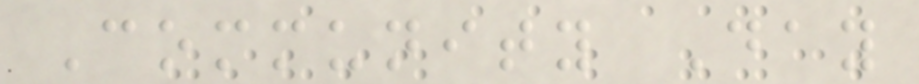Community Day
